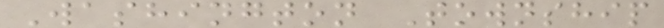Washington Township
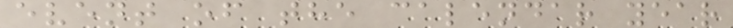event of the calendar year
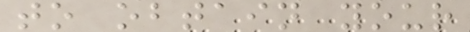to obtain your
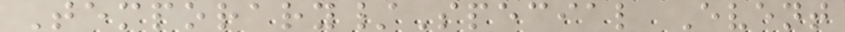Temporary/Special Event
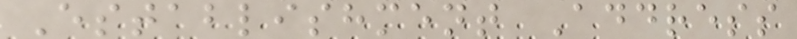Establishment Address
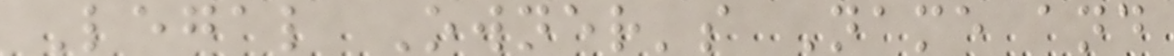Legal Owner's Name and
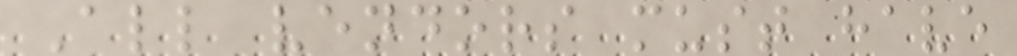All vendors must have
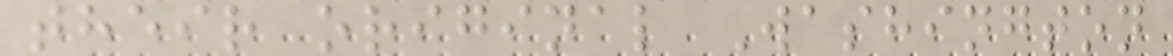their original Washington
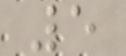5
